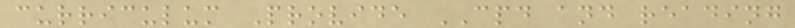curriculum Provide CPD and reading
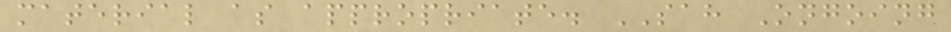material as appropriate. SAH Ongoing
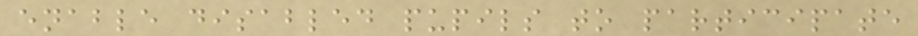enable disabled pupils to participate
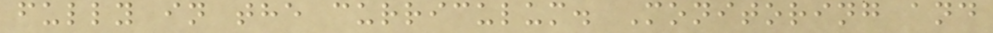fully in the curriculum. Monitoring and
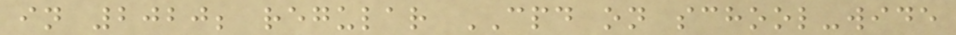in 2020; regular CPD on school-wide
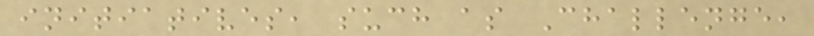initiatives, such as Challenge,
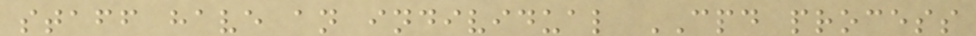staff have an individual CPD process
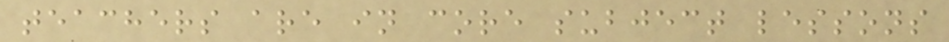teachers are in core subject lessons
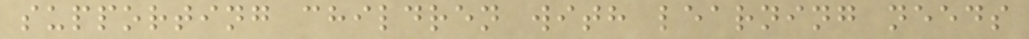supporting children with learning needs
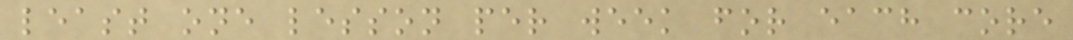least one lesson per week for each core
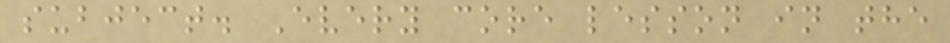subject. Every core lesson in the
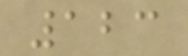123
